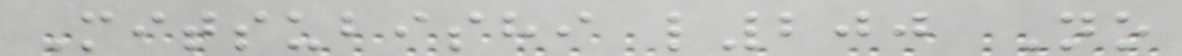Mitsubishi l200 No
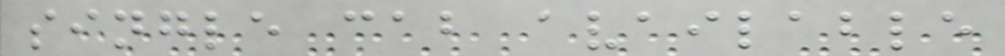single cab available
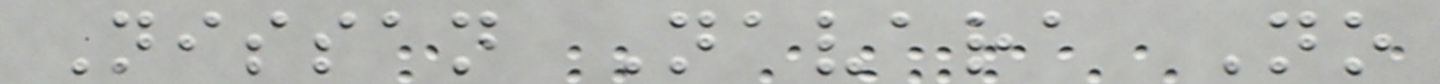Nissan Navara No
